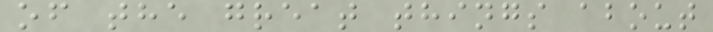of the great things about
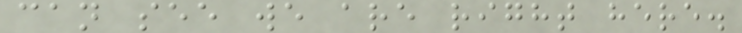can see we are right here.
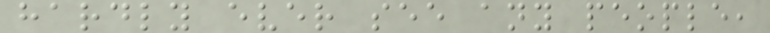hardly ever see any people,
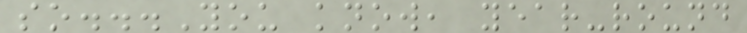so...You know, year-round
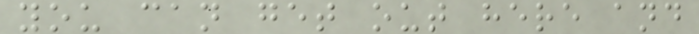you can get out here and
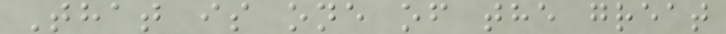That is one of the great
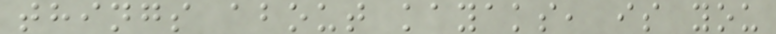things about kayaks, is you
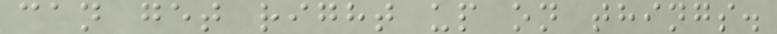can get right up on things.
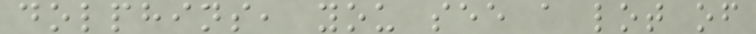dolphins, you see a lot of
